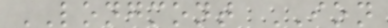LONGMONT ION
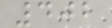402
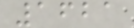1621
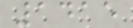1415
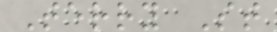Terry St
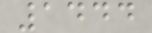1444
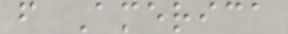f America
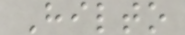Hilto
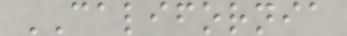CALIFORNIA
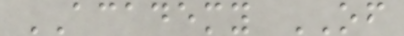ACADEMY OF
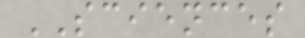SCIENCES
